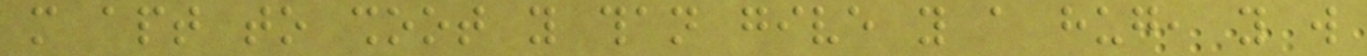more apt to shoot you than give you a hug, you will
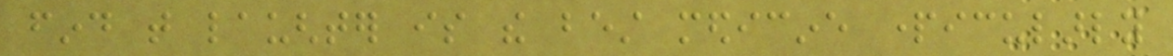find that laughter is the best medicine particularly
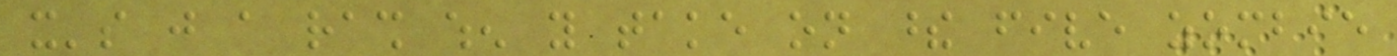it's just a rash when you take on these five zombie
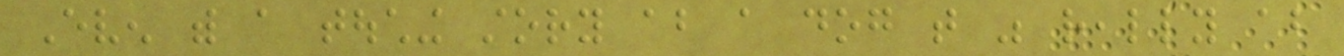Even with a touching story about a dog that was really about
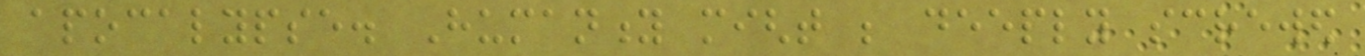apocalypse. Humanity might be deeply screwed
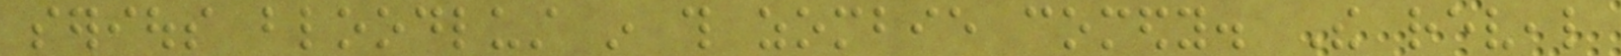serious bloodlust in this zombie comedy. The reveal
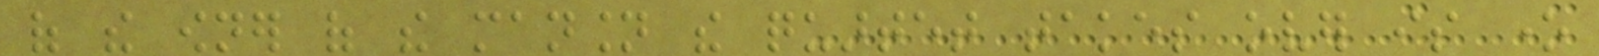of the owner of the mansion the quartet takes over is one
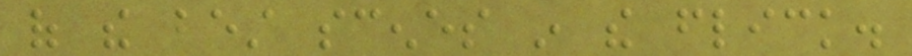of the best scenes in the flick.
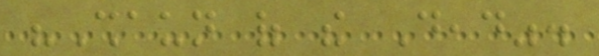"Shaun of the Dead".
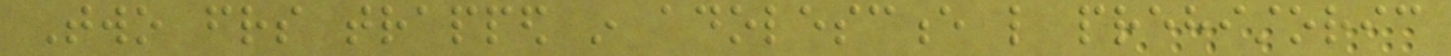Two friends trapped in adolescence like prehistoric
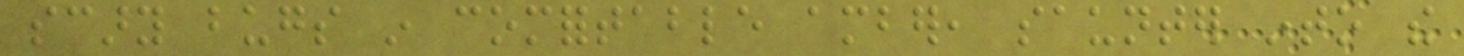scary bugs in comfortable amber, saunter into the
